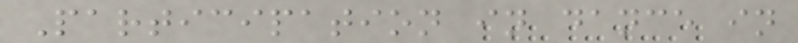Participation in dance in
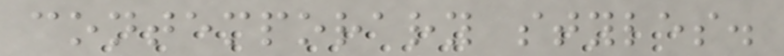contemporary styles.
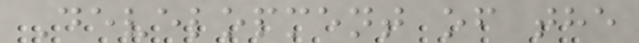Development of the
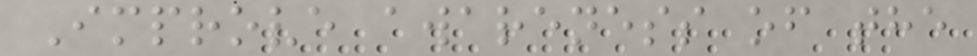Improve awareness of the
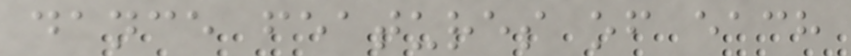dance features of each
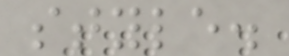style.
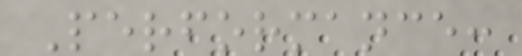Performance:
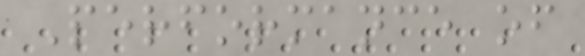Performance of
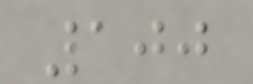100
